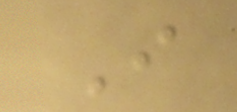I
